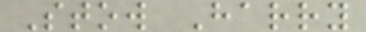Stow Harry
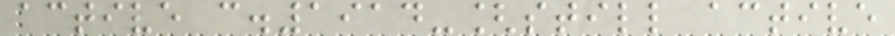active c.1914-[still active
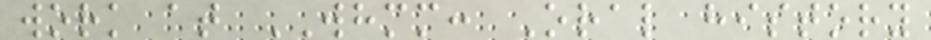work at WHMM: Oral history
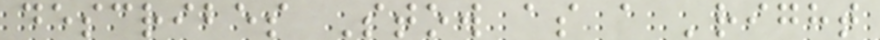describes Stow as a 'right
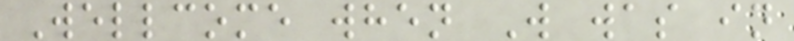Wellcome when W was in
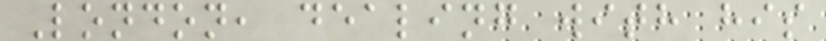London, dealing with his
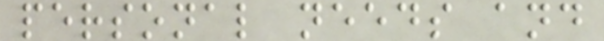personal needs and
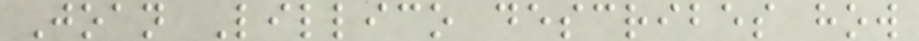Joan Lillico describes how
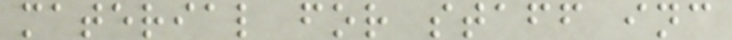material for staff inc
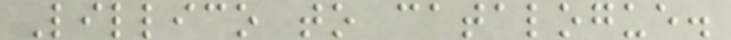Lillico to catalogue.
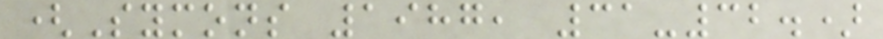(Symons 1987, 31-32.)
